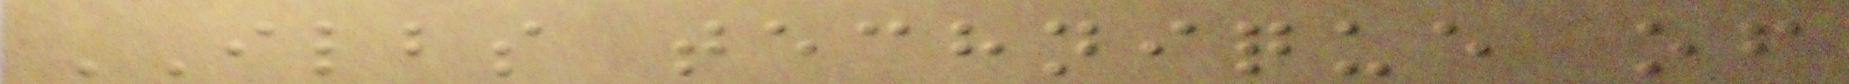ILBS technique of
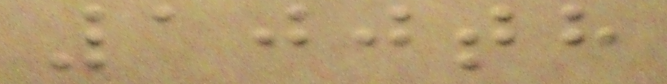100th
